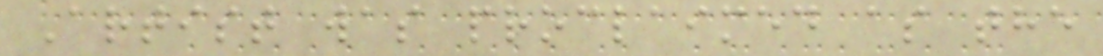Artist was proclaimed as the
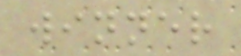winner
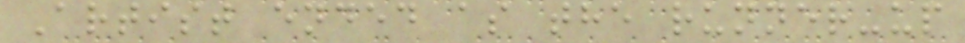Artist ended as the runner-up
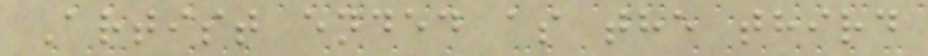Artist ended as the third
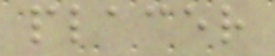placer
